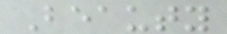Beauty
